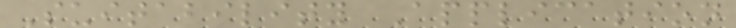Suitability Application
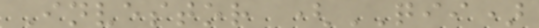Investor (QII)
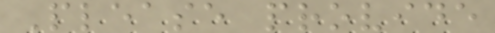Please provide
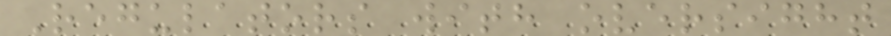Regulators with oversight
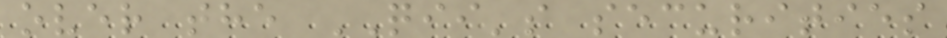over the QII's securities
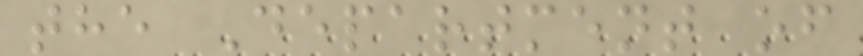the Department of
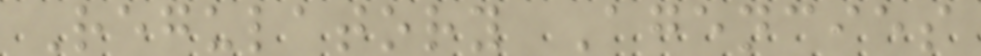Regulatory Agencies
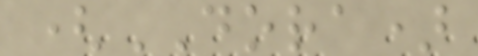(DORA)
